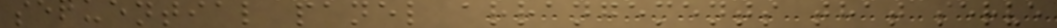sequential panel arrangements that serve
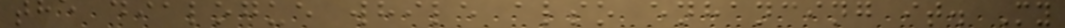the dialogue while also enhancing it. My
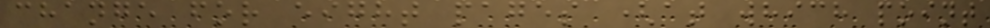change for eight pages (at which point
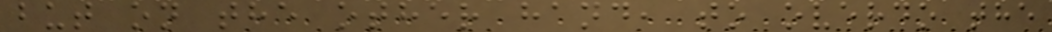but on the other hand, to overdo the
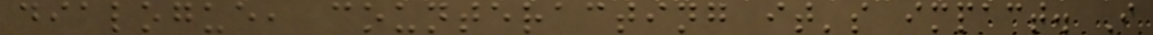dialogue, counteracting it's impact. I
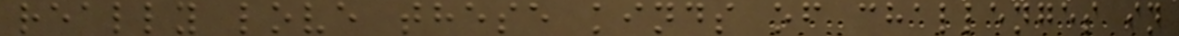really love these kinds of challenges in
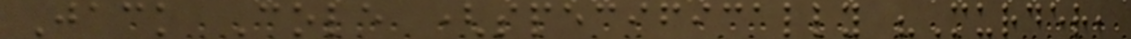Jack Cole (specifically "Murder,
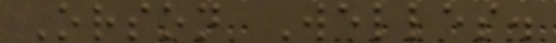Orson Welles.
